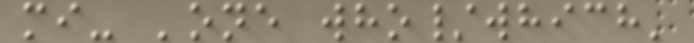mi- 'one who/which'
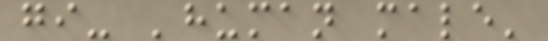gi- 'human male'
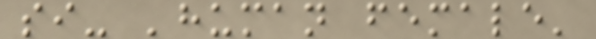si- 'human female'
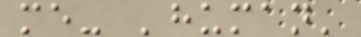me- 'human'
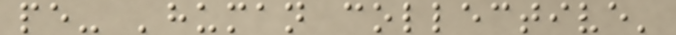pe- 'human collective'
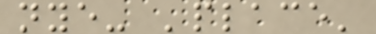nye- 'place'
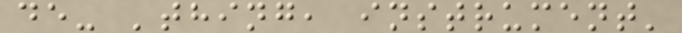de- 'thing, instrument'
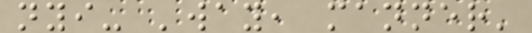nyi- 'way, manner'
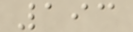193
